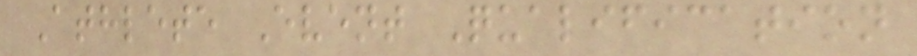Athlete Event Qualification
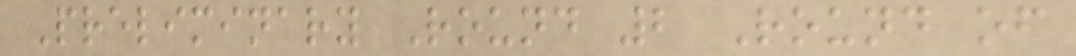Preliminary Round 2 Round of
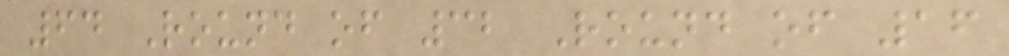64 Round of 32 Round of 16
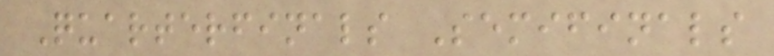Quarterfinals Semifinals
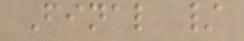Final /
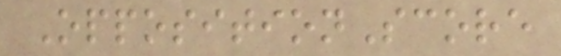OppositionScore
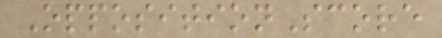OppositionScore
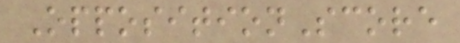OppositionScore
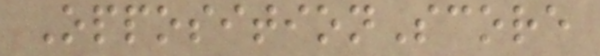OppositionScore
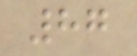87
